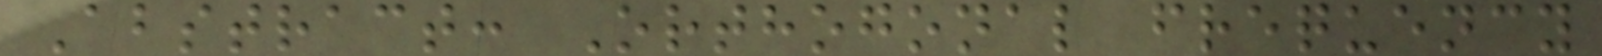Abstract: Orthogonal frequency
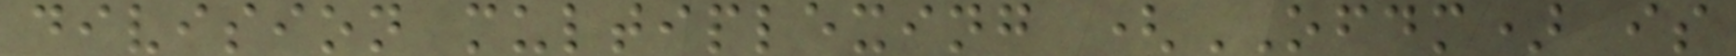division multiplexing (OFDM) is
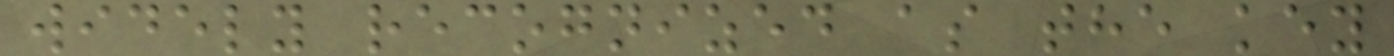widely recognized as the key
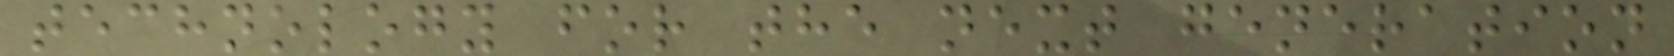technology for the next generation
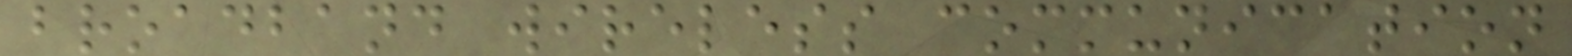broadband wireless communication
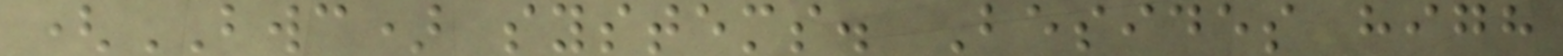(BWC) systems. Besides high
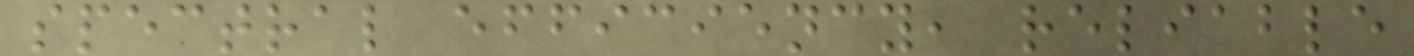spectral efficiency, reliable
